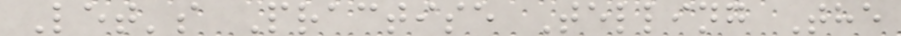Let's Practise Telling The
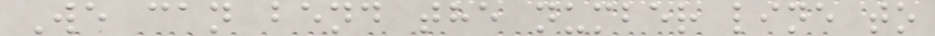We can bend the number line to
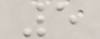5
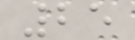25
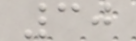30
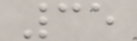35
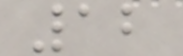12
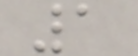1
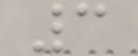3
